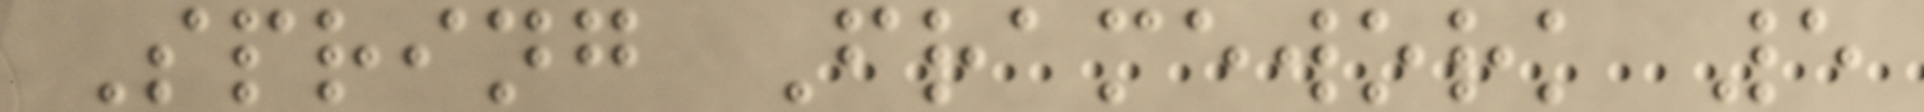Spring Framework 5
